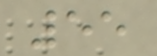55
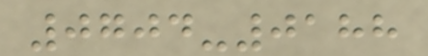0704-0188
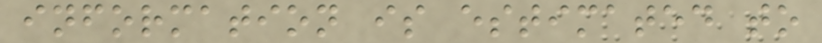information is estimated to
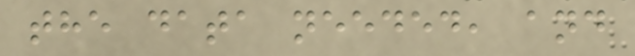the data needed, and
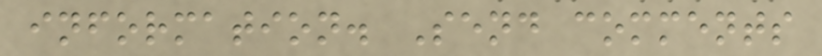information. Send comments
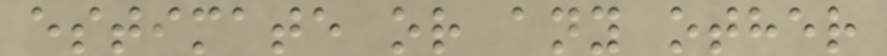estimate or any other
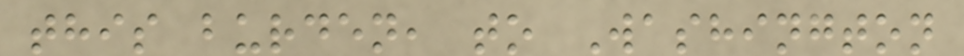this burden, to Washington
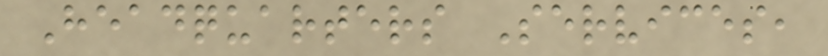Headquarters Services,
